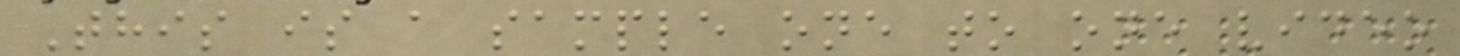This is a sample one to one video
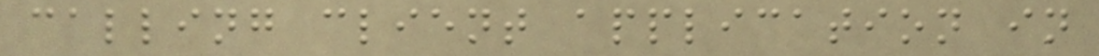calling client application in
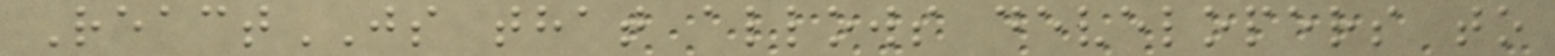ReactJS that allows developers to
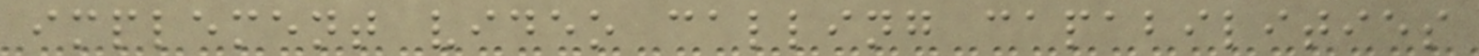implement video calling capabilities
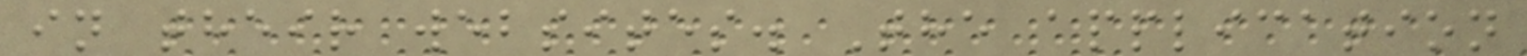in their websites. The application
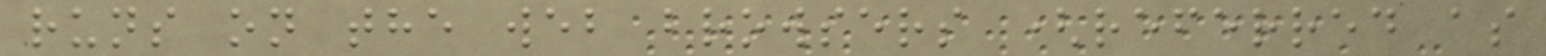runs on the web browsers (referred as
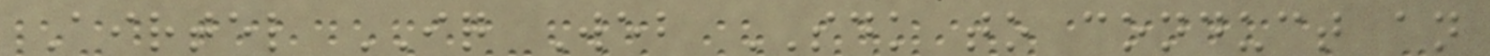Airtel IQ Web SDK to conduct an
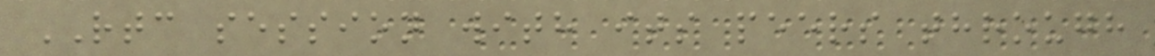RTC session with its peers through
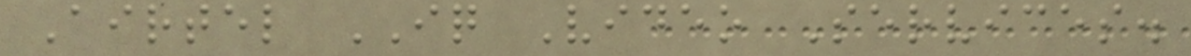Airtel IQ Video Services.
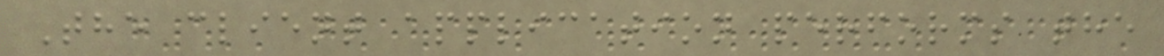The client application performs the
